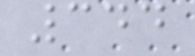344
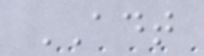ADT
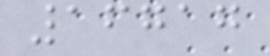16717
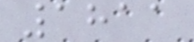1811
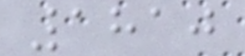1810
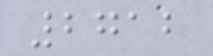2712
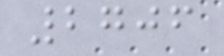2706
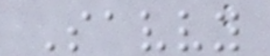Savvy
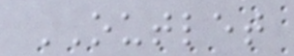OUTLET
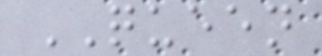QUEEN
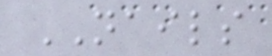NAILS
